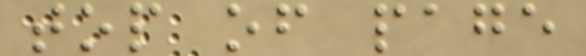top of page
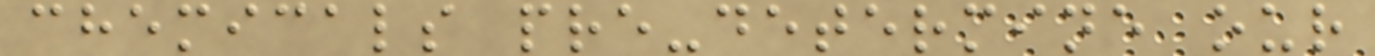chemicals pre-determine our
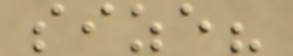size?
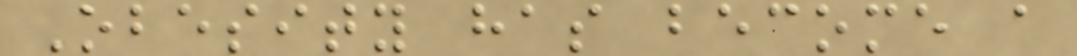Obesity has become a
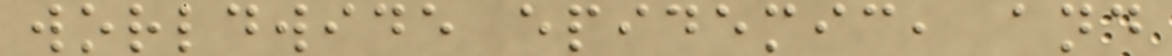worldwide epidemic, and
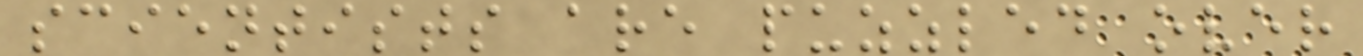scientists are puzzled over
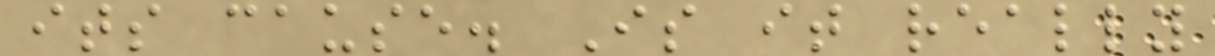its cause. Is it really
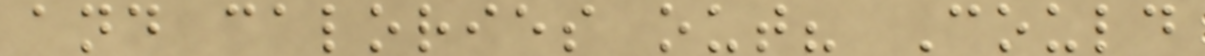and calories out? Could
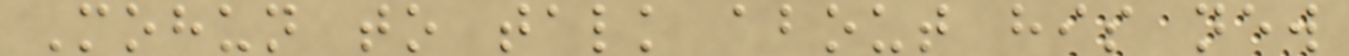Mohun to talk about his new
